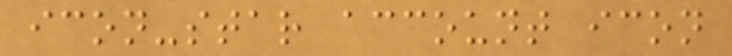icon-star account icon
